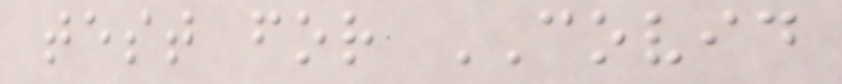test for COVID
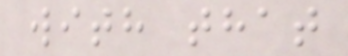with that
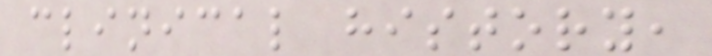clinical history,
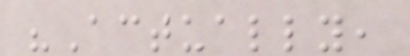"Actually,
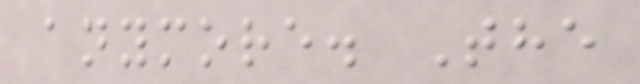anymore. The
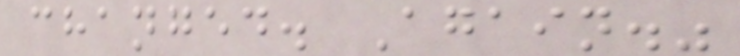changed. Again."
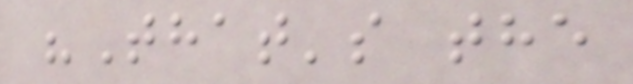"That's the
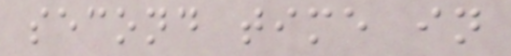second time in
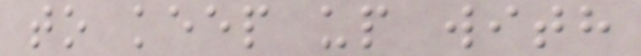to keep up with
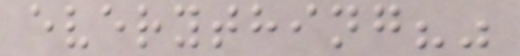everything?"
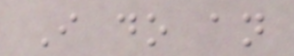I do an
